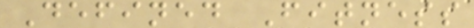Defined Fitness
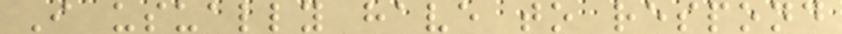I usually have to respond
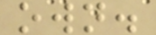own.
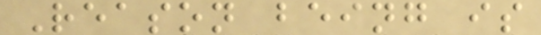Reason being is
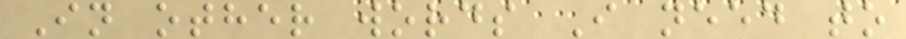In other words I need to
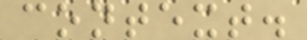context.
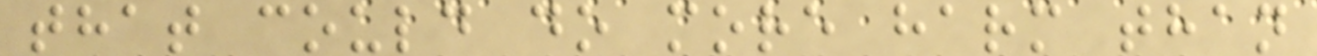that could do more harm than
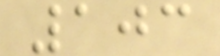103
